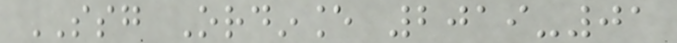SSG Ordinance 2019-01
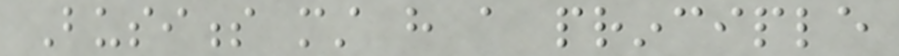Business must have a principle
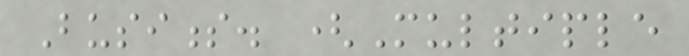Business. (Multiple
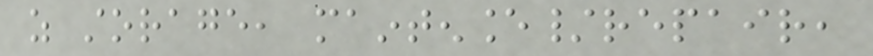as storage, maintenance/repair,
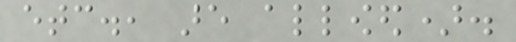etc., are allowed).
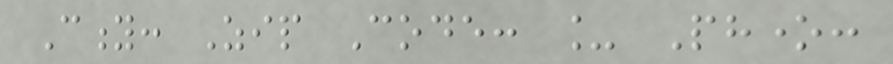City: Zip Code: _ Phone:
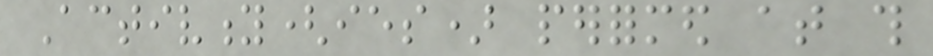Activity(ies) performed at this
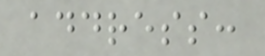address:
